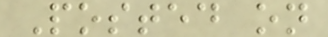Posted on
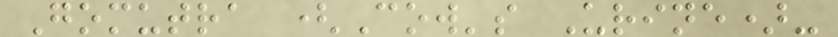Gomutra (Cow's Urine)-
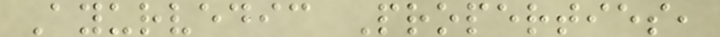Ayurvedic Properties,
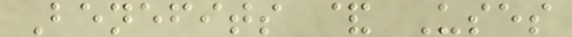Benefits & Uses
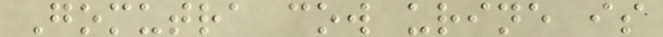Gomutra cow urine is
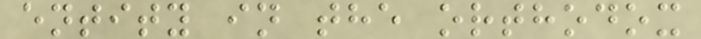entity in the orthodox
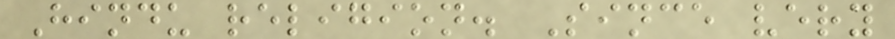Hindu religion. Since very
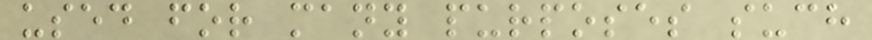used for many purposes such
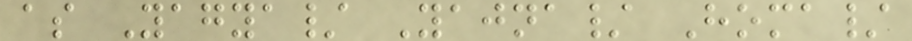as Yagya/ Yajna/ Homa/
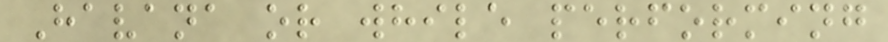Havana or while performing
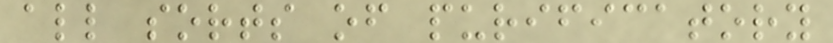all sorts of purificatory
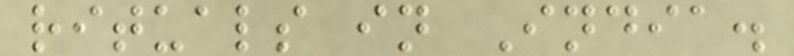rituals in India.
